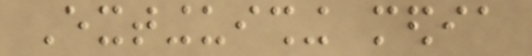Extinguishing media
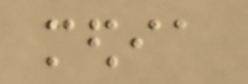media
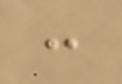:
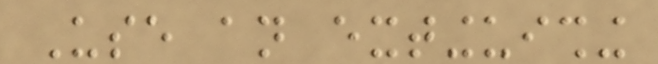Use an extinguishing
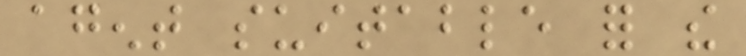agent suitable for the
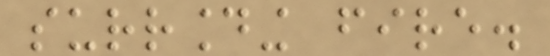surrounding fire.
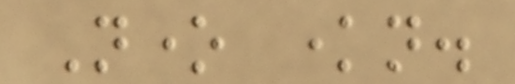None known.
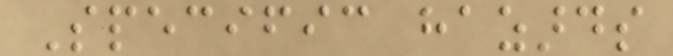Specific hazards
